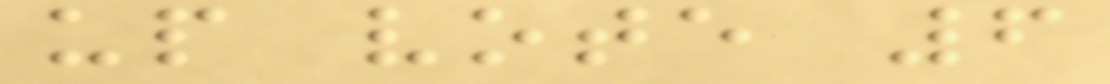up vote 6
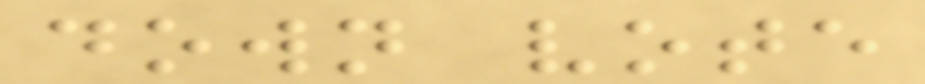down vote
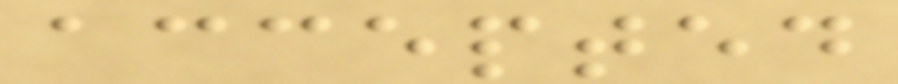accepted
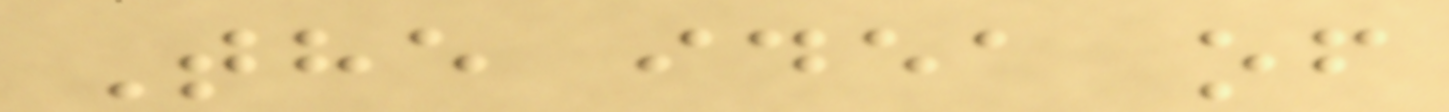The idea of
